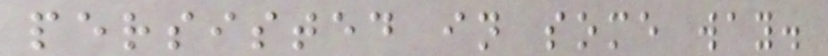persisted in some way.
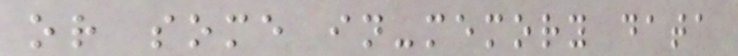or some in-memory data
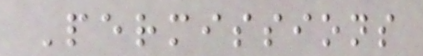Permissions
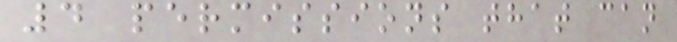4 permissions that can
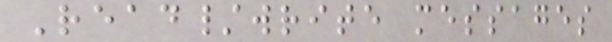Read/write messages
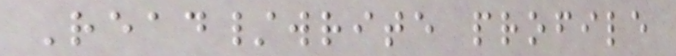Read/write profile
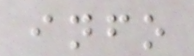info
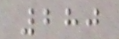280
